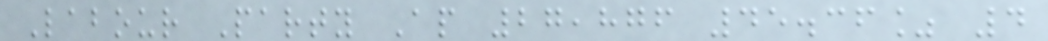Labour Party Ap 27,876 45.36% 4
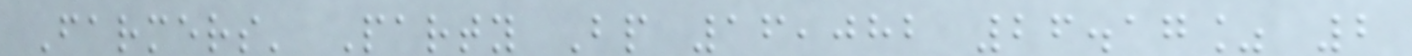Farmers' Party Bp 16,082 26.17% 2
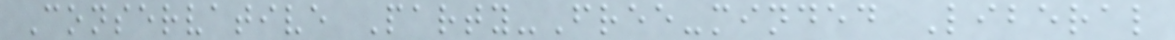Conservative Party-Free-minded Liberal
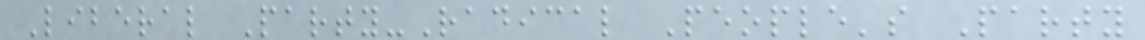Liberal Party-Radical People's Party
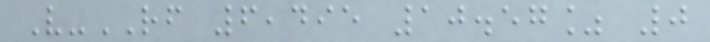V-RF 6,495 10.57% 0
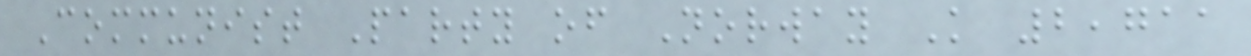Communist Party of Norway K 2,711
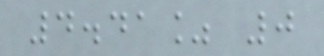4.41% 0
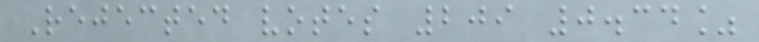Rejected votes 209 0.34%
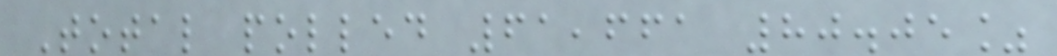Total polled 61,661 80.05%
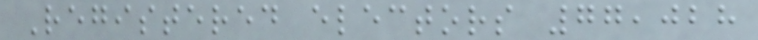Registered electors 77,028
